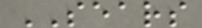SEARS
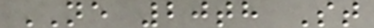NE 20th St
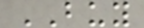BUY
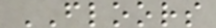FLOORS
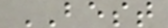BEST
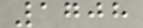1708
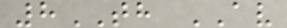8TH AV
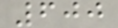600
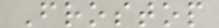Frostop
